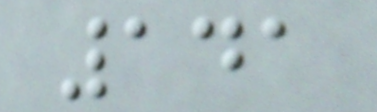141
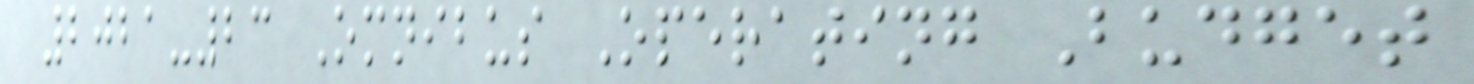2021-23 Omnibus Operating Budget
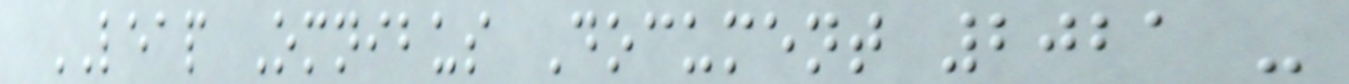LEAP Omnibus Document 2021 -
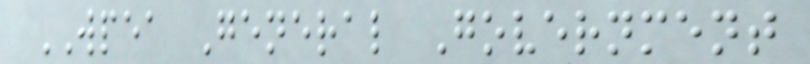WPEA General Government
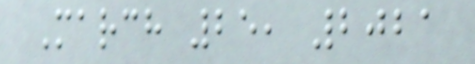March 25, 2021
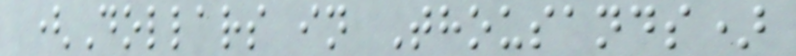(Dollars in Thousands)
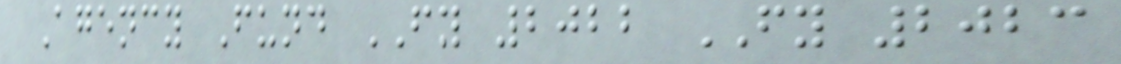Agency Fund FY 2022 FY 2023
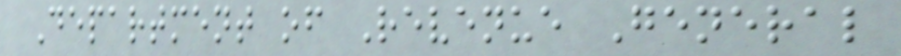Department of Revenue General
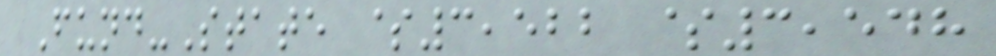Fund-State $3,522 $3,548
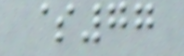$77
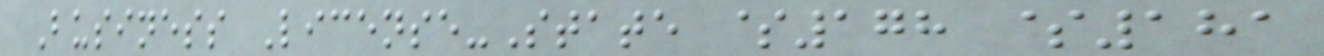Business License-State $178 $181
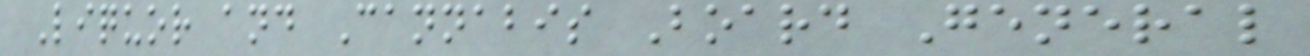Liquor and Cannabis Board General
